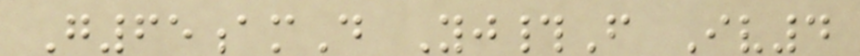G65amD Yj#F Iv4
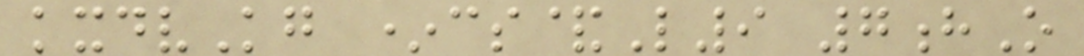kxdvKg *cs&L9 7hO
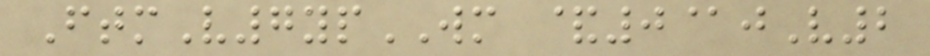FtmV7ypWM &0@jV2
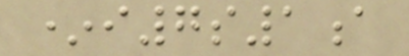*i7s1a
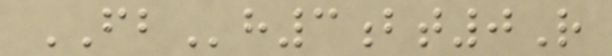FBh3bt0R
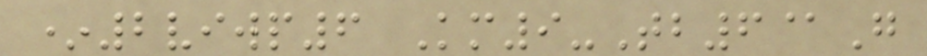*2viwp6 Km9-Tb6@G
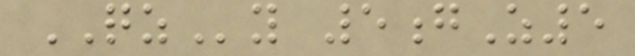QZy 5gZ5
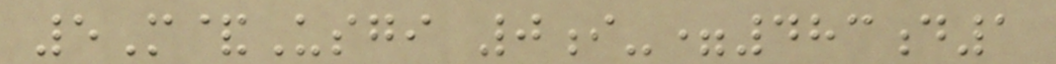5M&Usgi 0i-=483d1
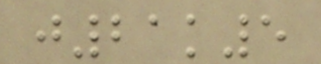j21k5
